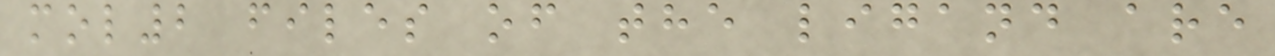mol2 files of the ligand are
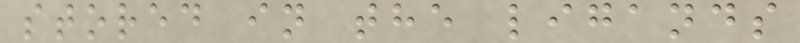stored in the ligands
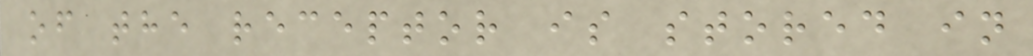of the receptor is stored in
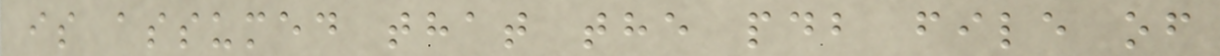is assumed that the pdb file of
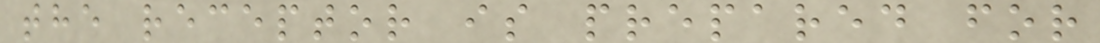the receptor is prepared for
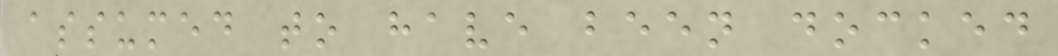assumed to have been docked
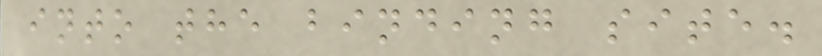into the binding site.
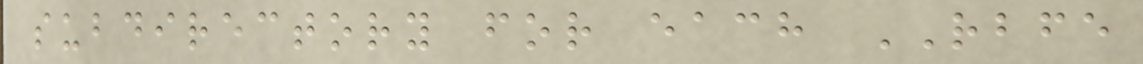subdirectory for each RBFE
